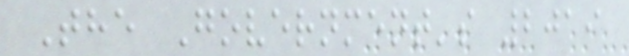The Government's 2019
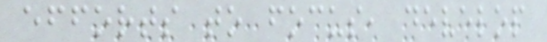efforts to focus, develop
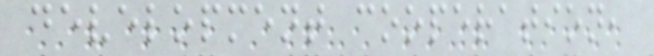development cooperation,
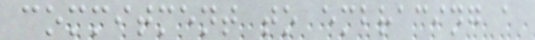commitment to embracing a
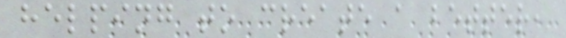helping to create a better,
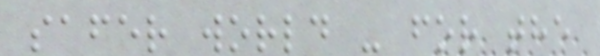safer world - for the
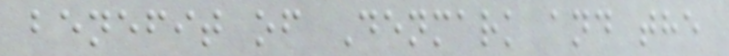benefit of Denmark and the
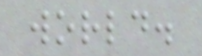world.
